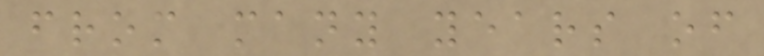from many years of
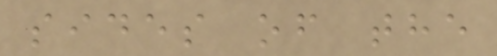sides of the
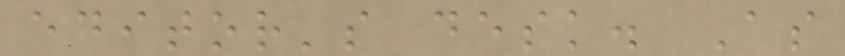editor's desk. As
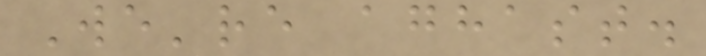We're aghast.
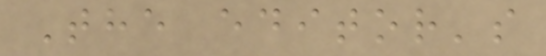The editor's
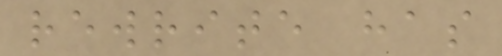rewrite has
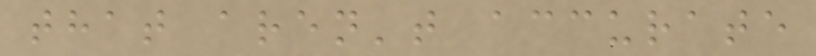that aren't accurate
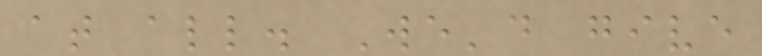at all. We'd give
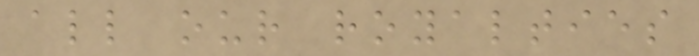all our royalties
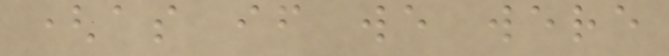(as if we were
